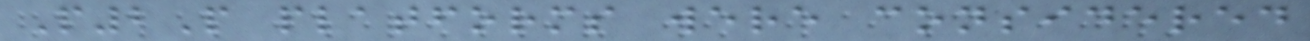P2P platforms were considered
